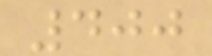400
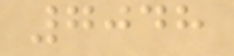7048
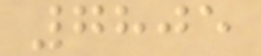7805
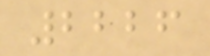2226
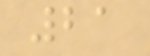21
